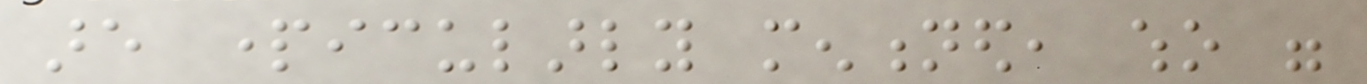are particularly mentioned, who were
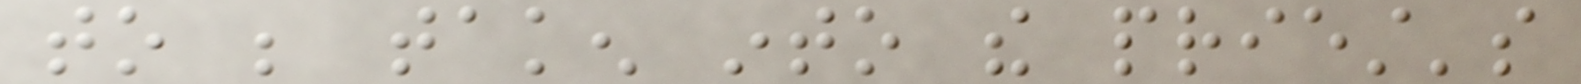to be taken into the priest's
